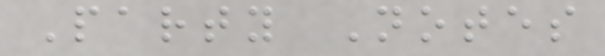Party Notes
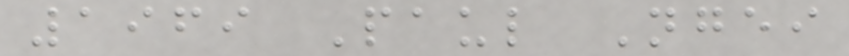1969 Paul Ngei
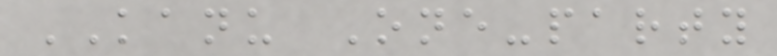KANU One-party
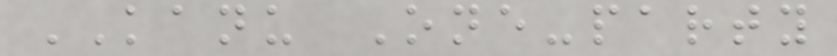KANU One-party
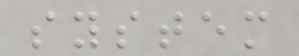system
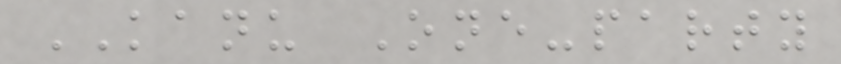KANU One-party
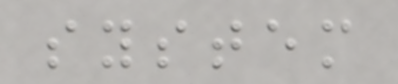system
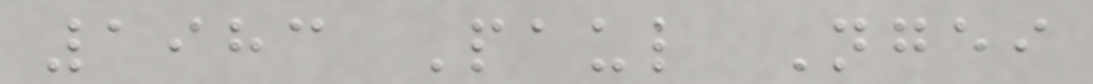1983 Paul Ngei
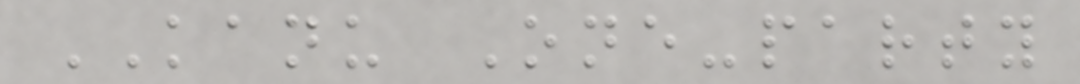KANU One-party
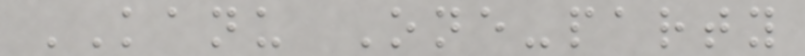KANU One-party
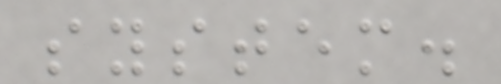system.
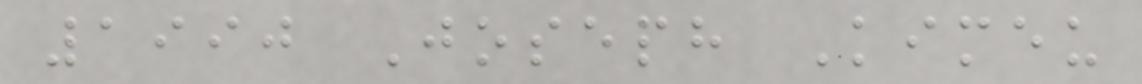1990 Joseph Kimeu
